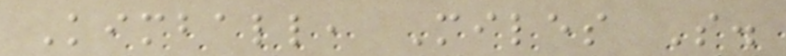Kimball, Miles S.
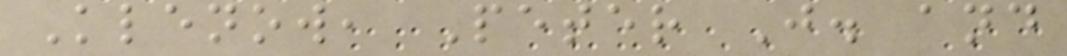Klenow, Peter J. and
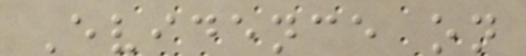Evidence on
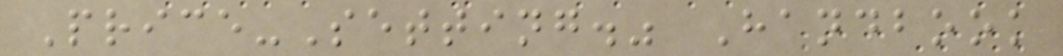Price-Setting." Handbook
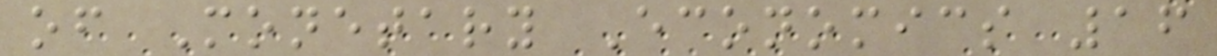of Monetary Economics 16
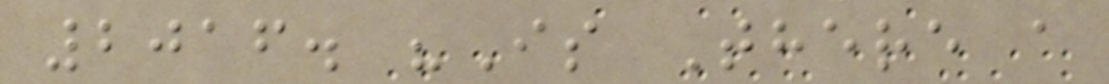2016. "Is There a
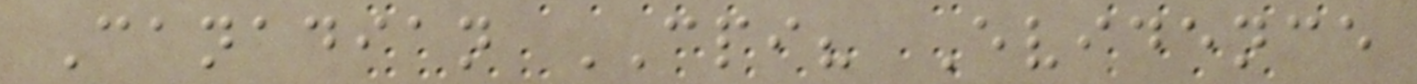Canadian CPI? Evidence
